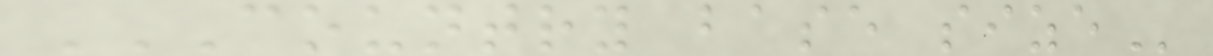COUNTRY BASE SIZE
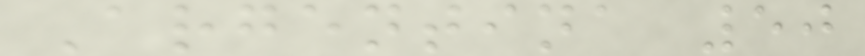Argentina 50
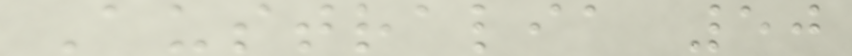Australia 50
